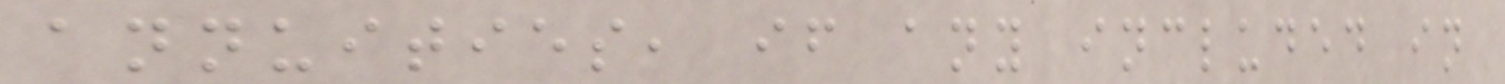annuities, if any included in
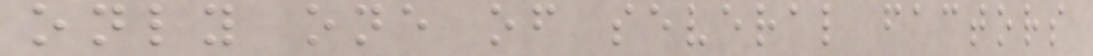only one of several factors
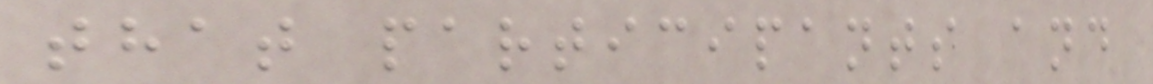that participants and
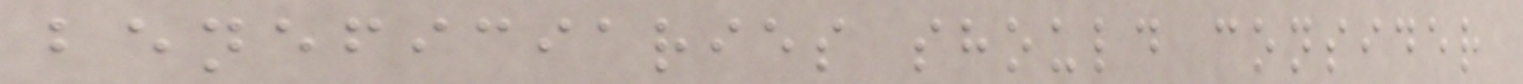beneficiaries should consider
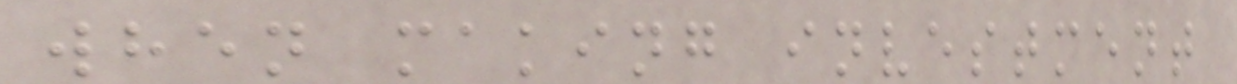when making investment
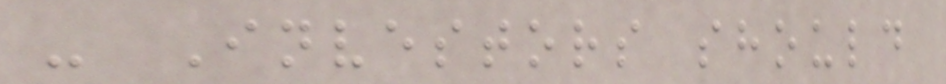- Investors should
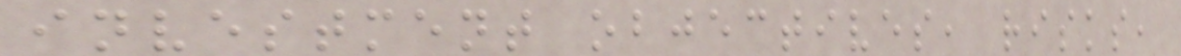investment objectives, risks,
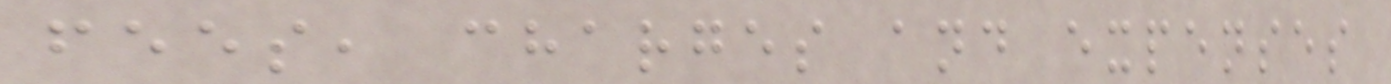fees, charges and expenses
